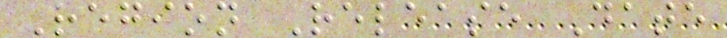Region Release Date
